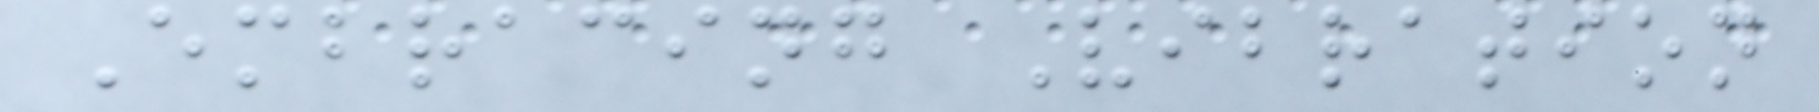Embracing Vibration
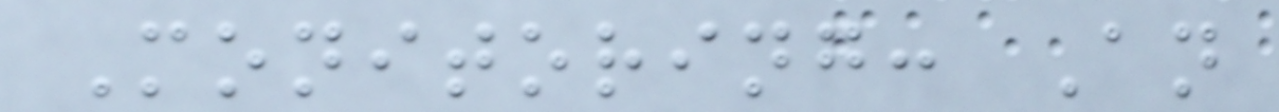Monitoring: An
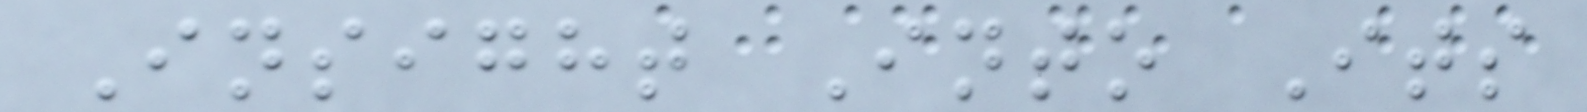Insight Into Its
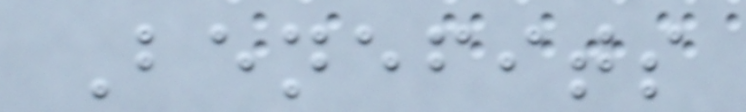Benefits
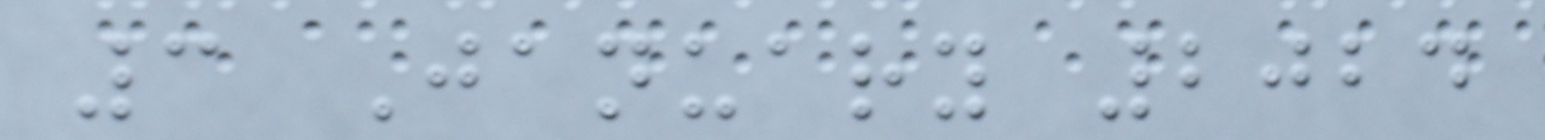3 January 2024
